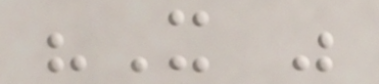"It was
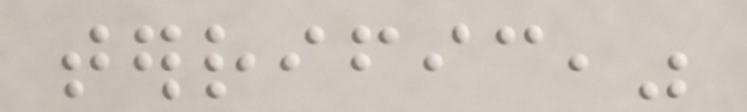terrific,"
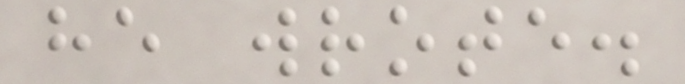he wrote.
